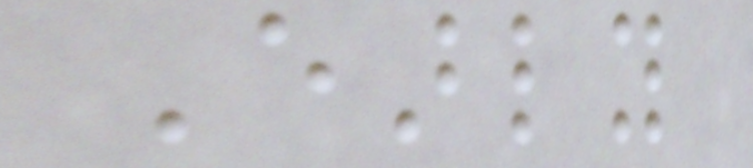Early
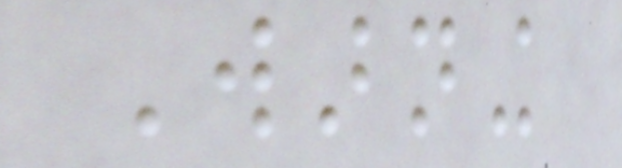Warning
